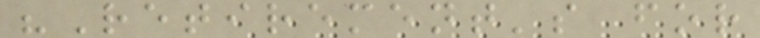"Retirement's for
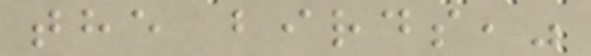the birds,"
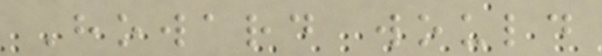Howard would
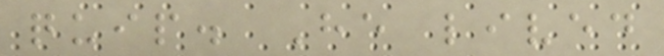quip. He lived
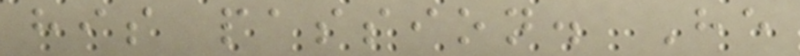his passion. He
